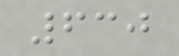630
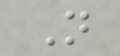N
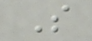S
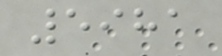5981
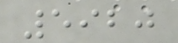5920
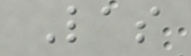Las
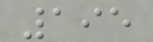195
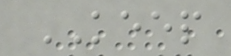KEEP
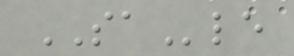SAle
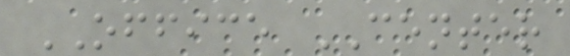OFFICE CENTER
